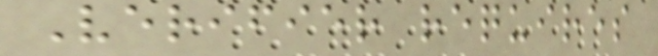Verifier requires
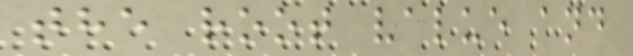the root value and
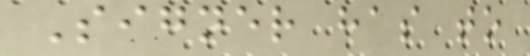Signer has to
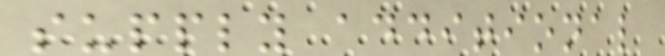supply additional
